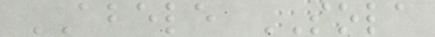ABELE SOLA
